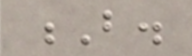B.
